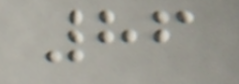86
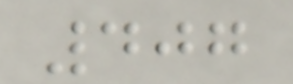407
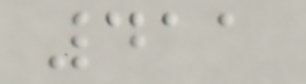411
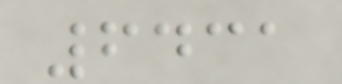6431
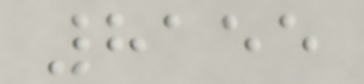8155
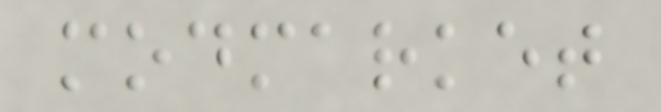modmarket
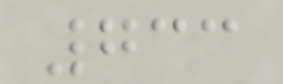733
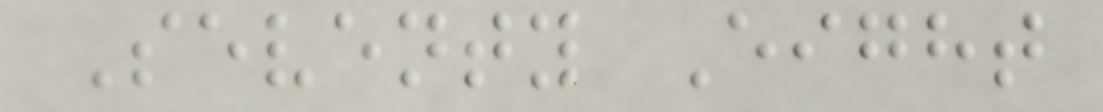Seventy Eight
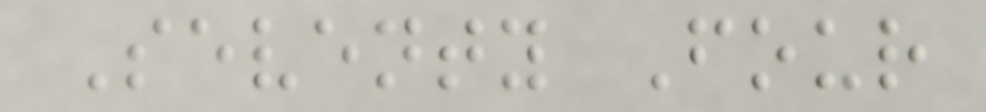Seventy Four
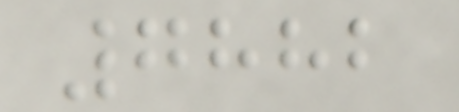7882
